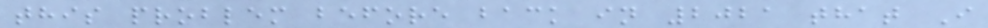this problem before back in 2021 that I
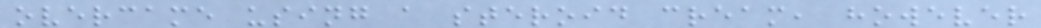overcame using a steroid cream, however
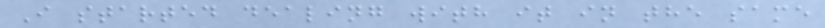I started dealing with it in the same
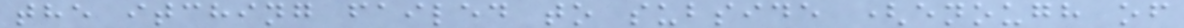the itching failed to subside (enough of
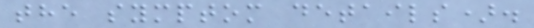the symptom details).
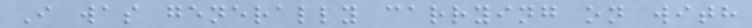I was generally carrying on with
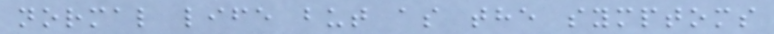normal life but as the symptoms
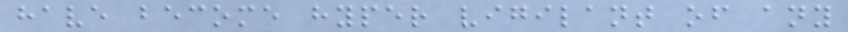have become hyper vigilant of any
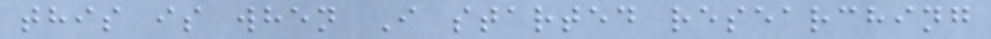this is when I started researching
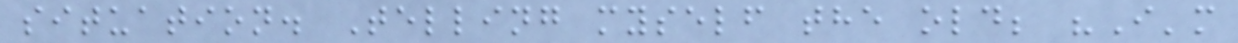situation. Telling myself the old; "I'm
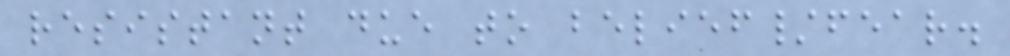resistant due to belief/fear.
